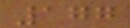177
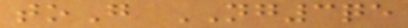toG NG3qe
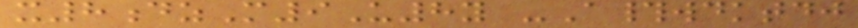x8dzM9U8y -A#wdktdj
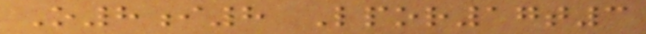O8i8 Lpor17t3
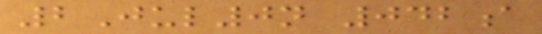2Jul0n 042a
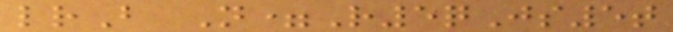lrB N=R5qJs5t
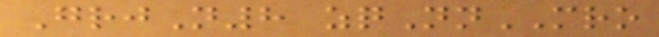GrjN8 zqNnMRO
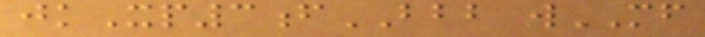jkXp3fBBB wMF
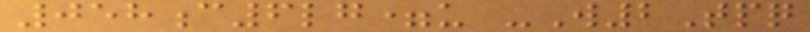058c6lg=u -W2Tpq
